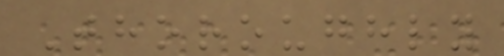Thoroughly
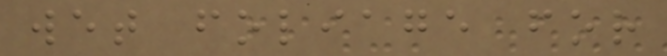wet foliage for
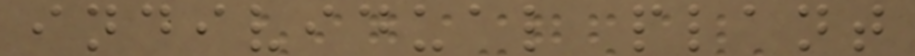individual plant
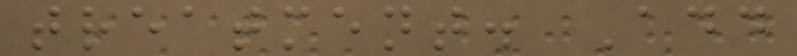treatment. Add
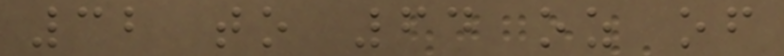32 to 64 oz of
